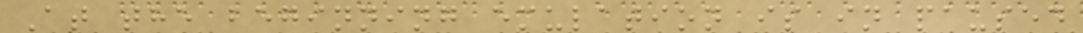At the beginning emulation is in paused
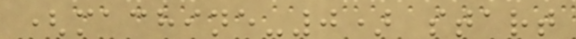(machine-0) start
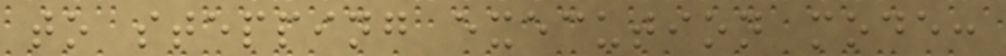to stepping execution mode:
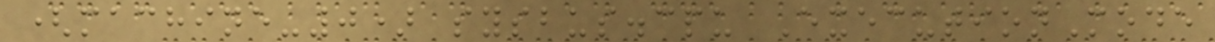(machine-0) sysbus.cpu ExecutionMode
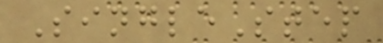SingleStep
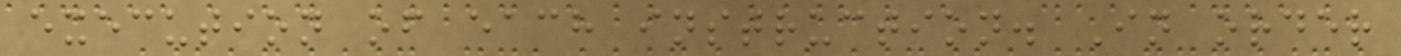execution of each instruction. In order
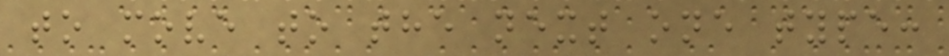to move to the next one type:
